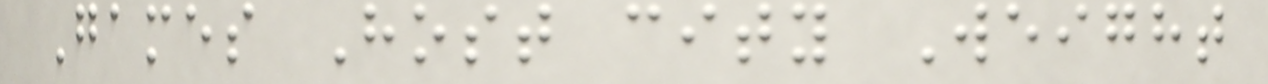Games Host city Weight
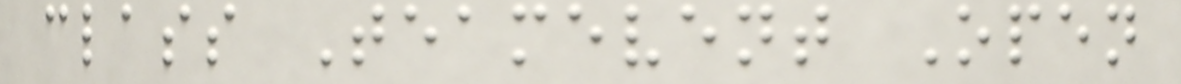class Teamevent Open
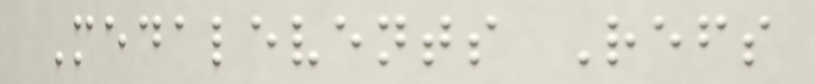Medalevents Refs
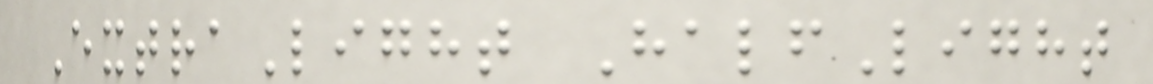ExtraLight HalfLight
